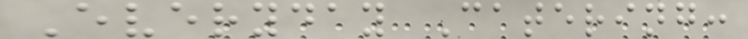Everyday Catering:
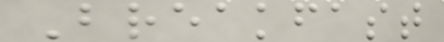Breakfast
